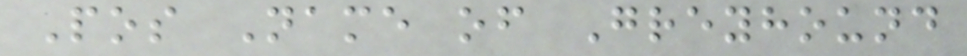Pos Name of Greyhound
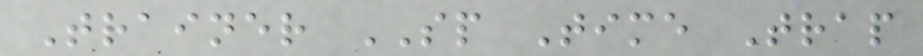Trainer SP Time Trap
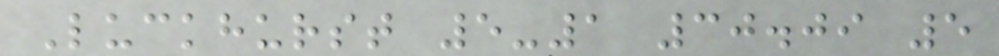Luckhurst 5-1 30.09 5
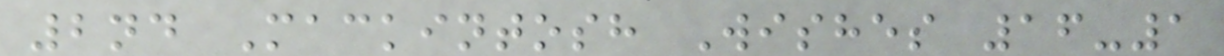2nd Mackintosh Wishes 16-1
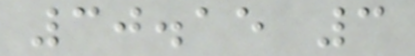30.15 3
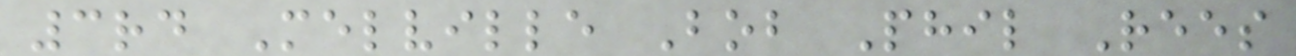3rd Melville Bob Phil Rees
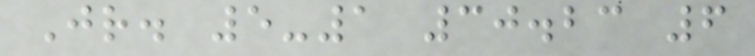Jr. 5-1 30.23 6
